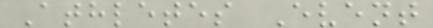Athletes Event
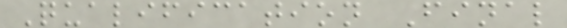Qualification Final
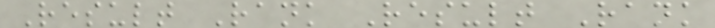Result Rank Result Rank
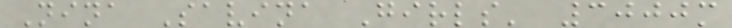Nina Savina Girls' 3000m
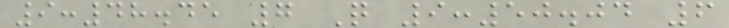9:48.45 7 Q 9:50.04 6
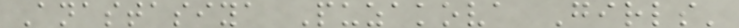Anastasiya Puzakova Girls'
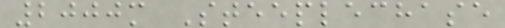2000m Steeplechase
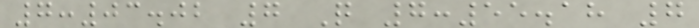7:03.02 7 Q 7:55.18 7
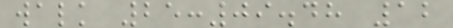walk 25:09.48 12
